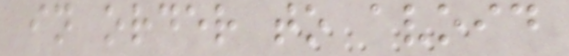in order to avoid
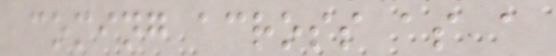coming across as a
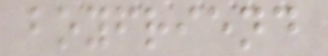boyfriend
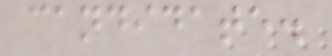candidate.
